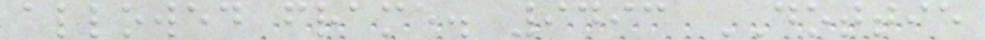allowed frame. 9493 DOTTIE
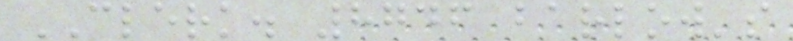CLERK. 8746 barlow's
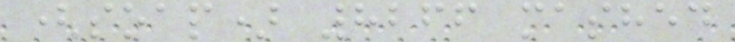(soap) 8266 mashed
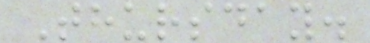Thursday.
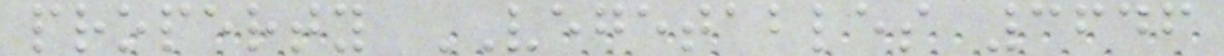property VEGETABLES 3646
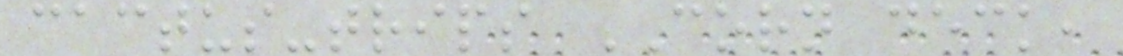cactus-trips CORN deck,
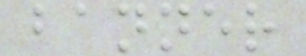banner
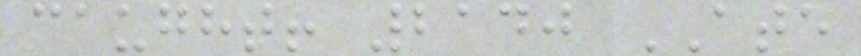caught! 2140 ATE
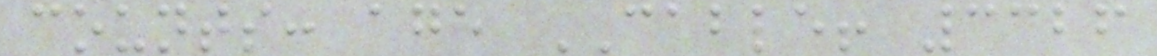counts: age CABLE! 3326
